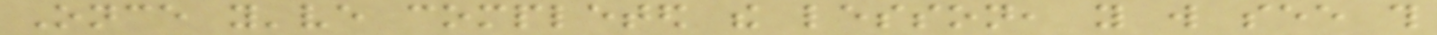Once you've completed the lesson, you will see this
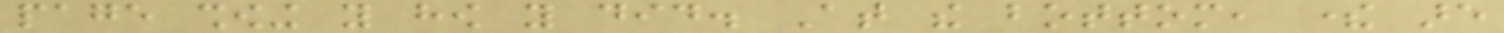page showing you how you did. At the bottom, there are
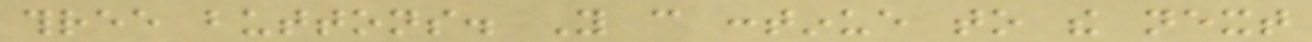three buttons. You can continue to the next
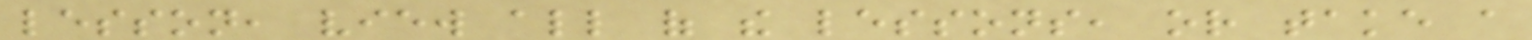lesson, view all of the lessons, or take a
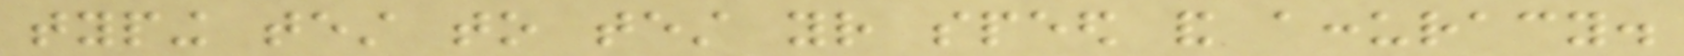typing test to test your speed and accuracy.
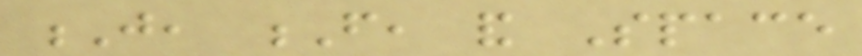J, F, and Space
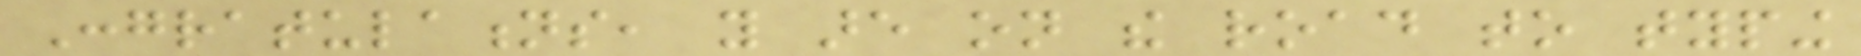Congratulations, you are on the road to typing
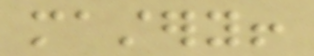mastery!
